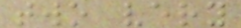two very
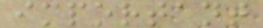important
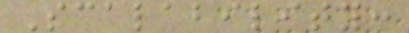Scalability:
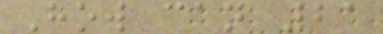How can 21
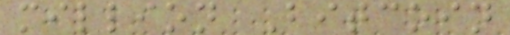million Bitcoin
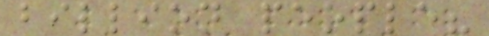billion people?
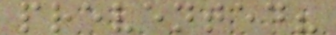prevented?
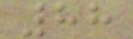88
